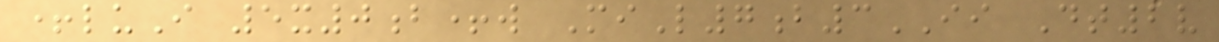+luI 5x0b+w MiL7b3II Dt2v
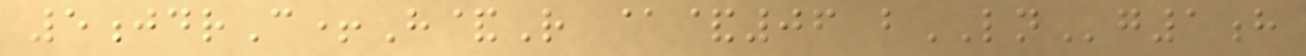5jdrC+H&R @&06 bLNg1h
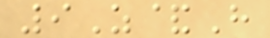9Z&H
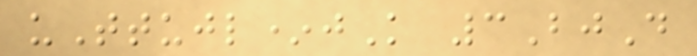uTtujl*jK 3BjD
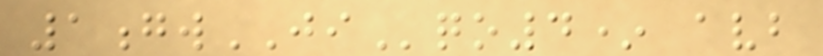1gwJIqo4* avb
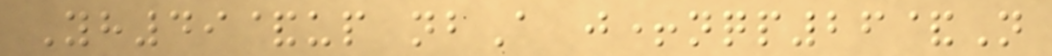Yh49&up nbA j+nqp26&N
